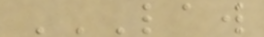LAW
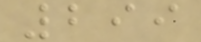299
